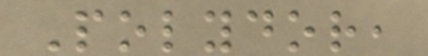Polydor,
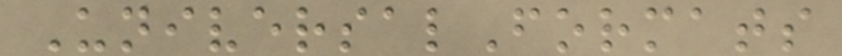UniversalFormats
